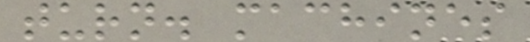turn. machines
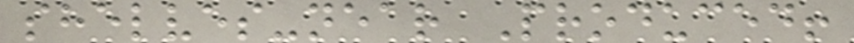shelves-near Produced!
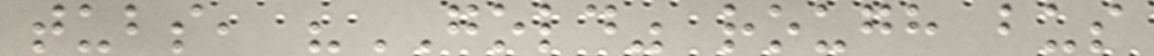tubs, "GOLD" rough bus
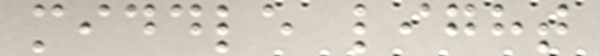middle light
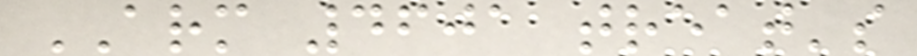ARM 4601 treat's
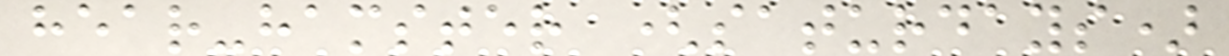hear-hamster (saturdays)
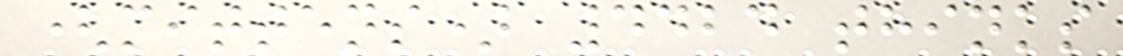(mittens) 4424 thinks
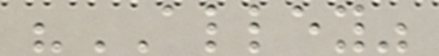"ALLEY"
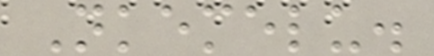Nkemelu.
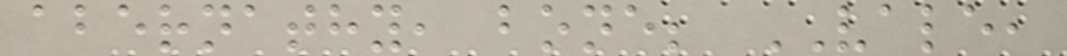abernathy, bone; VALE,
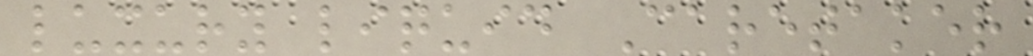luxury liquid Caretaker
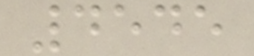4545
